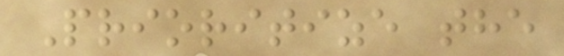Prioritize the
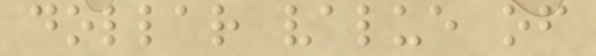dollar value of
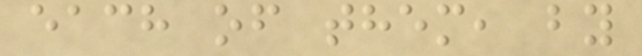each of them, by
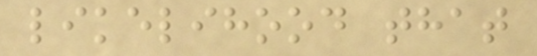likelihood that
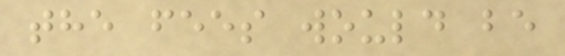the fees would be
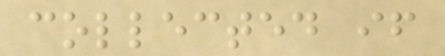collected if
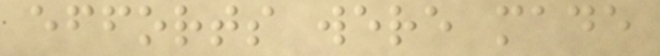efforts were made
